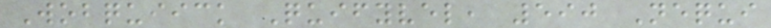Wobquiick Quifyvel, 590 Nequi
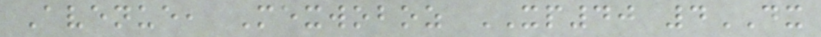Avenue, Mexwoboz XP40 4DX
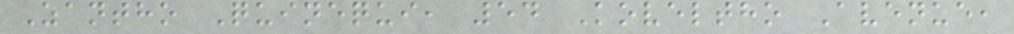Zantho Quinequi, 54 Koveltho Avenue,
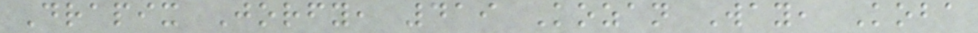Drapix Jorfy, 419 Kozan Way, Koba
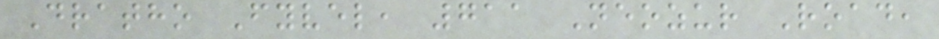Dratho Fyvel, 711 Neozur Road,
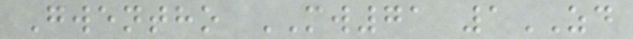Gwentho MW71 1ZD
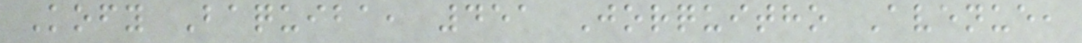Kofy Baquiba, 451 Jorquitho Avenue,
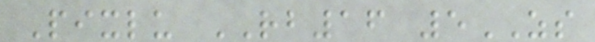Pixlu RB16 5ZS
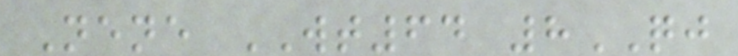Nene WT64 8QJ
